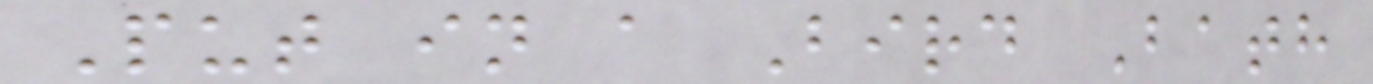Put in a Bird Bath
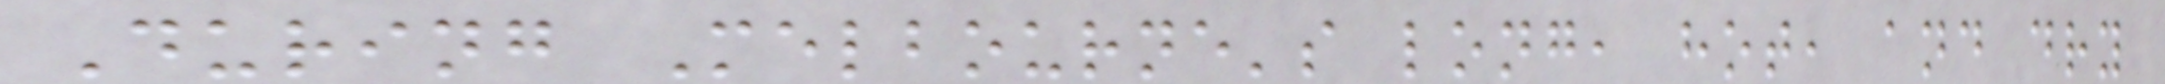During Melbourne's long, hot, and dry
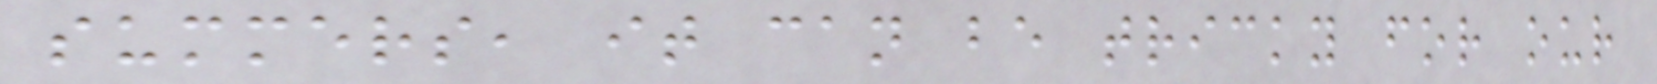summers, it can be tricky for our
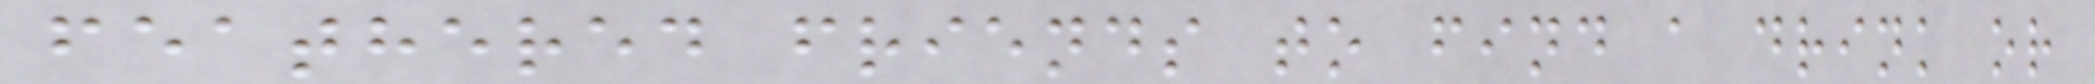feathered friends to find a drink or
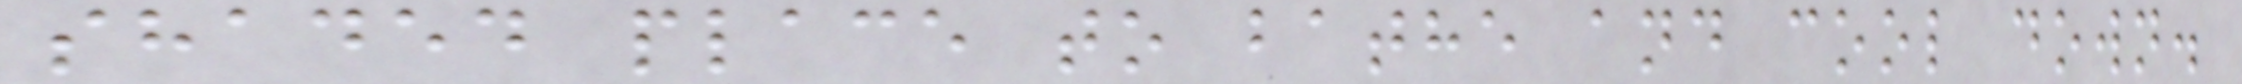shaded place to bathe and cool down.
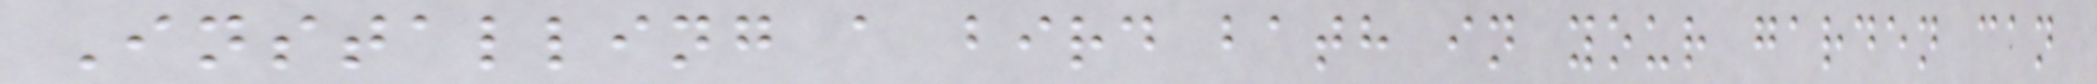Installing a bird bath in your garden can
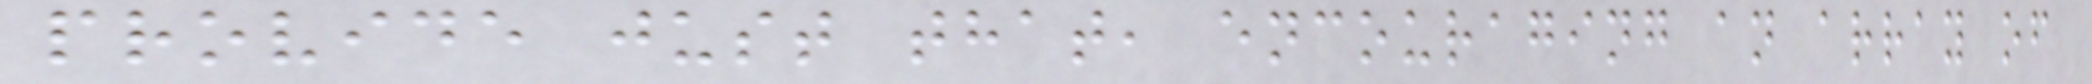provide just that, encouraging an array of
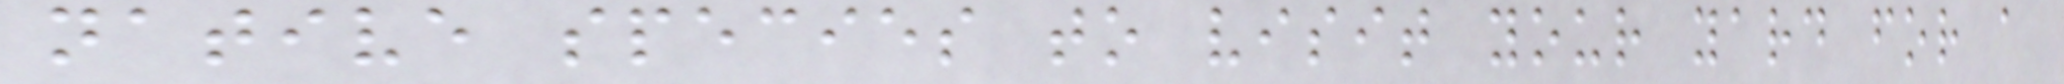native species to visit your yard for a
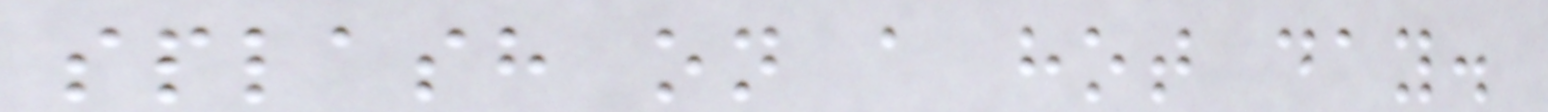splash on a hot day.
